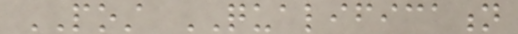POST QUALIFICATION
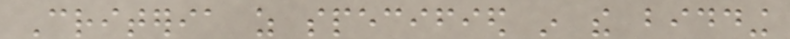Criteria as specified in the bidding
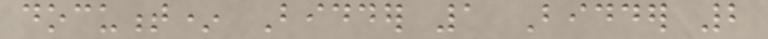document* Bidder 1 Bidder 2
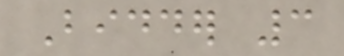Bidder 3
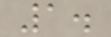1.
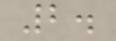2.
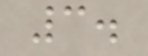3.
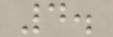4.
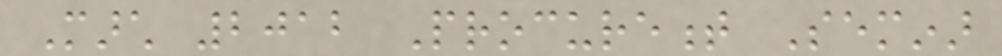March 2012 Procurement Seminar
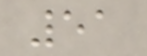51
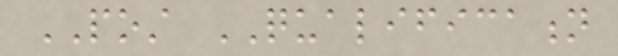POST QUALIFICATION
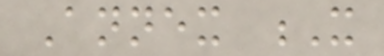Annex X
